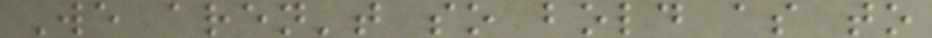We aren't so bold as to
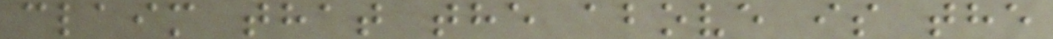claim that the above is the
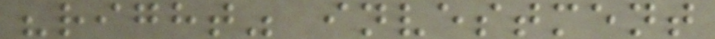"right" investment
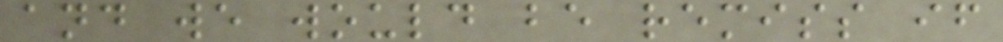and we would be remiss if
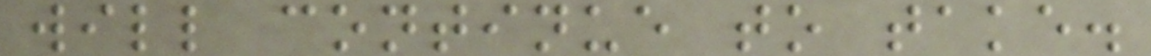will continue to take.
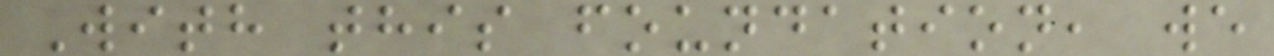With this foundation, we
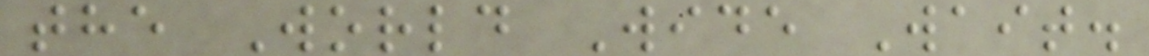the World Wide Wait.
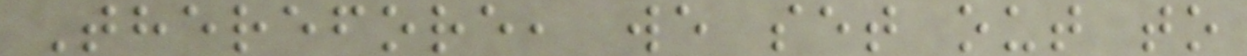Therefore, we set out to
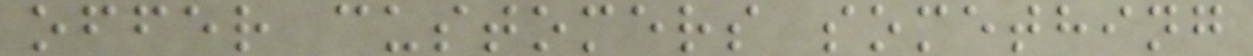offer customers something
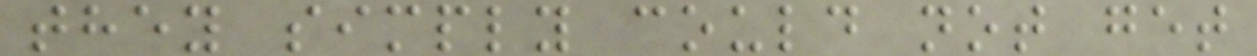they simply could not get
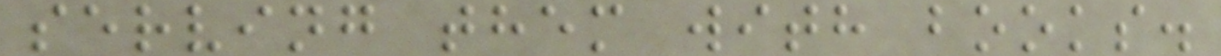serving them with books.
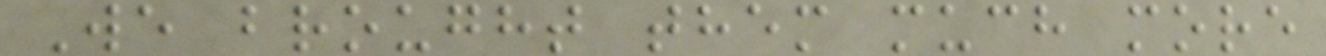We brought them much more
